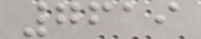7619
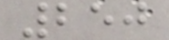250
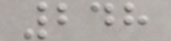248
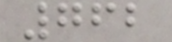762
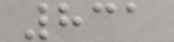831
